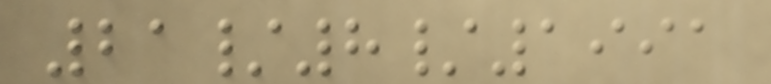21/8/1991
